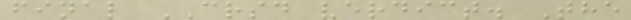final CRSD verdict. The
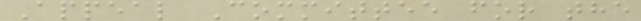Appeal Committee for the
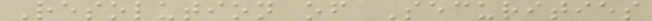Resolution of Securities
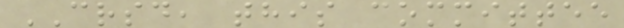CRSD, this committee
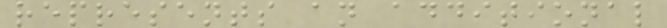represents an additional
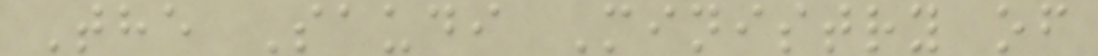The Saudi Ministry of
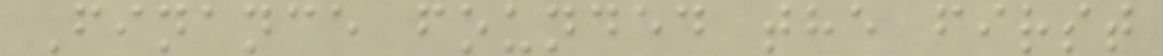Finance founded the first
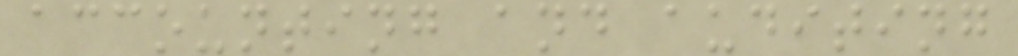accounting and auditing
